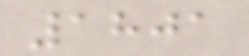1801
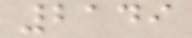2149
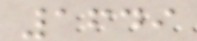1649
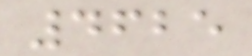4625
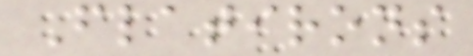Flatirons
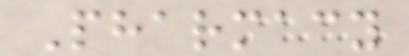Pharmacy
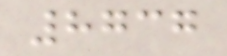8737
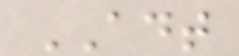ADT
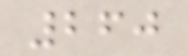260
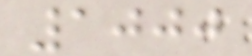1000
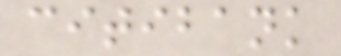citibank
